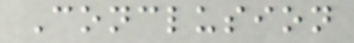Conclusion
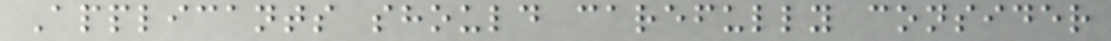Applicants should carefully consider
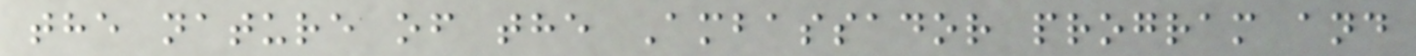the nature of the Ambassador program and
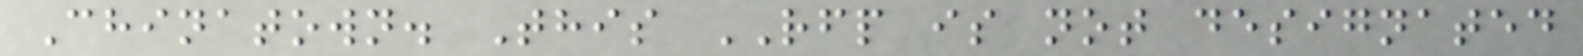Chinatown. This RFP is not designated
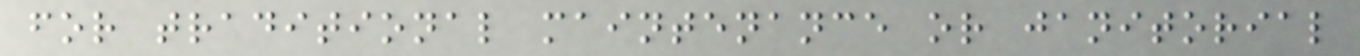for traditional maintenance or janitorial
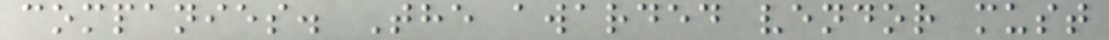companies. The awarded vendor must
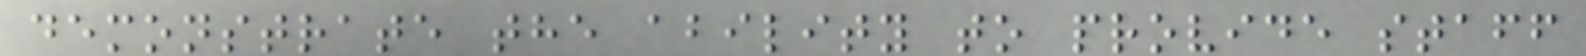demonstrate the ability to provide staff
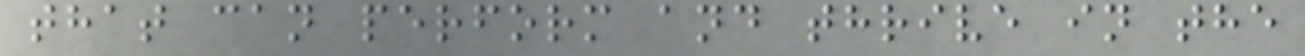that can perform and thrive in the
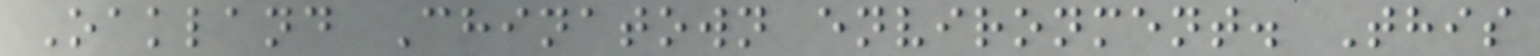Oakland Chinatown environment. This
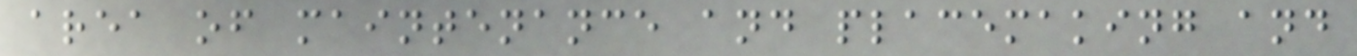area of maintenance and placemaking and
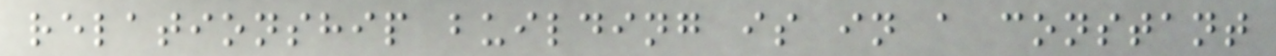relationship building is in a constant
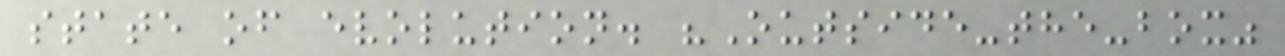state of evolution. "Outside-the-box"
